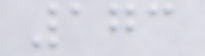173
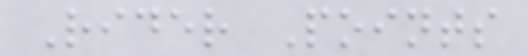Rider Points
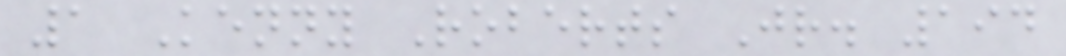1 Kenny Roberts Jr. 194
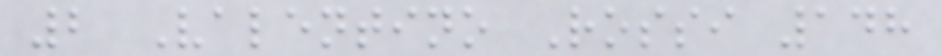2 Valentino Rossi 148
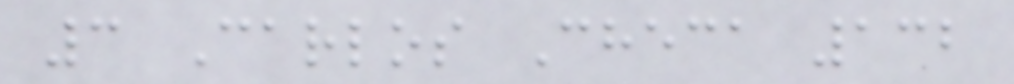3 Carlos Checa 132
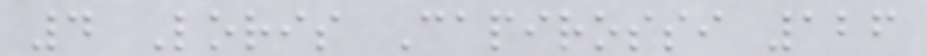4 Loris Capirossi 126
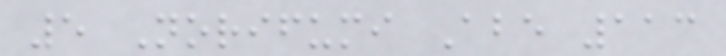5 Norifumi Abe 113
